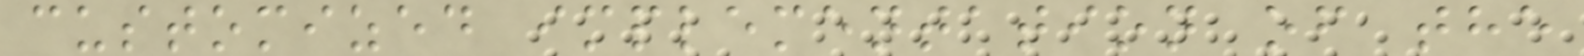customized implementation of the
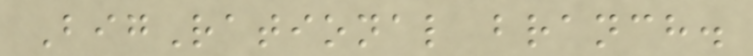BigRational branch.
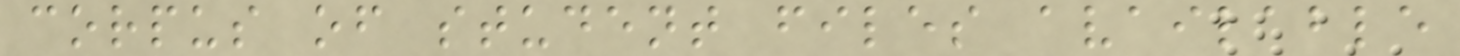corpus of student files available
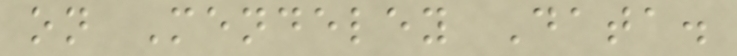on Mendeley Data.
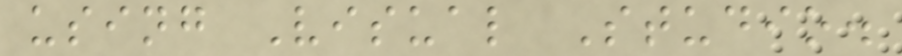using Visual Studio.
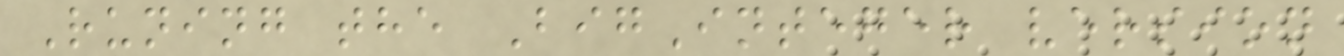Runing the BigInteger version
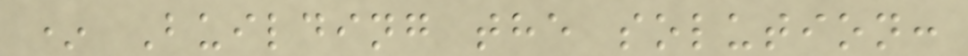* Building the solution:
